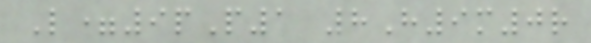L=9pP1 8H9m0r
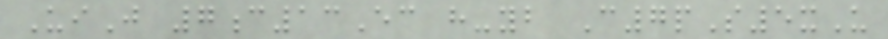UiJ 7c13Ec h-yb C7pS5xU
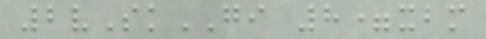2vSkGI 8=xbm
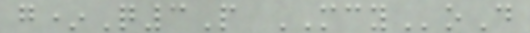g*Q3P MCYoD
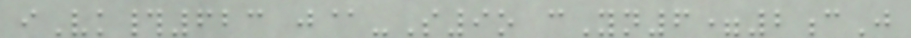iVk#623 j@-S9o cYn6=2cJ
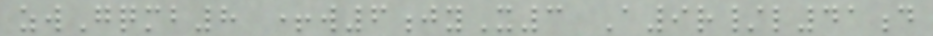zwGqmb8 +w6jyX3 A9r/l41d
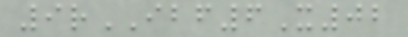9rIBF6X02
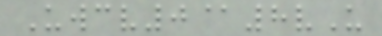Uwcv0@8vU
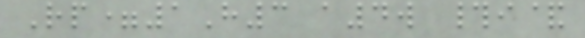Rp=1H3 a4w #i&
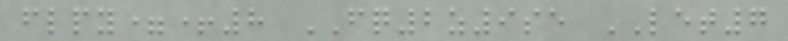flpy=+8 FQ2z9se LET7
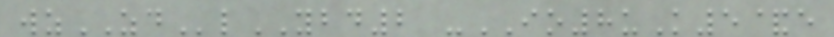wzZDlYBD2 -IO8uK5&e
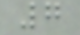7
